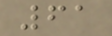61
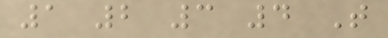1 2 3 4 T
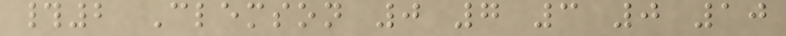#2 Clemson 0 7 3 0 10
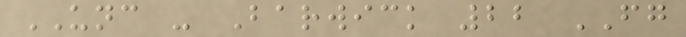UNC - Barwick 22 FG
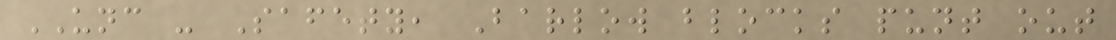UNC - Safety, Barlow blocks punt out
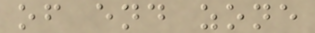of end zone
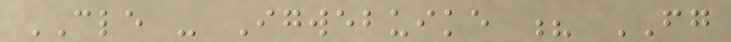CLE - Igwebuike ? FG
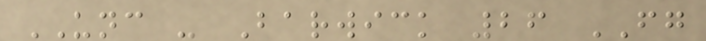UNC - Barwick 26 FG
